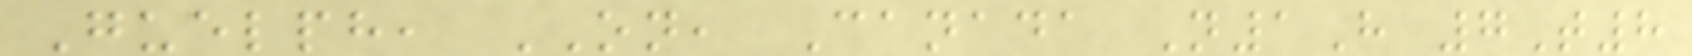Guelph, ON, Canada N1H 7T8
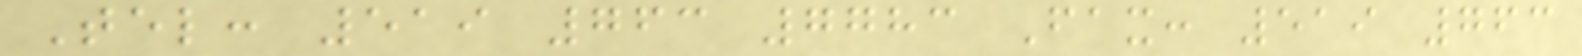Tel: 519 763 7783 Fax: 519 763
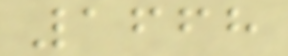1668
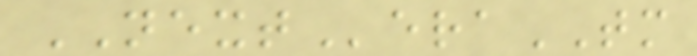NEXTeraTM
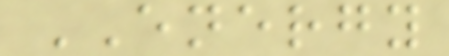ENERGY
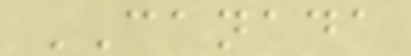CANADA
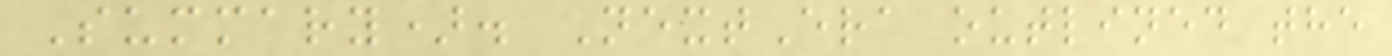Summary). NextEra outlined the
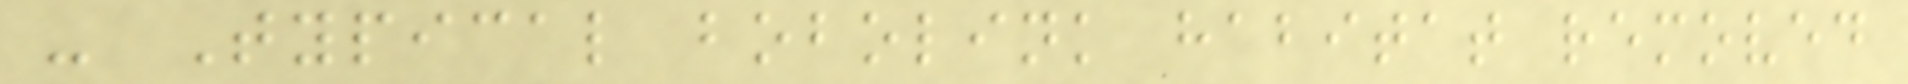- Typical bobolink habitat removed
